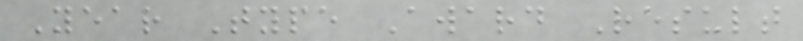Year Type Award Result
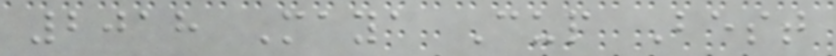2018 Maya Cup Best
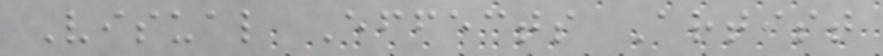Visual Effects Artist
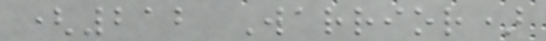(212 Warrior)
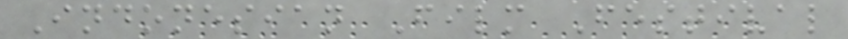Indonesian Film Festival
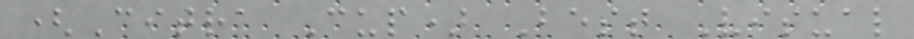(Citra Cup) Best Visual
